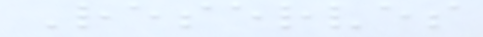Reserves
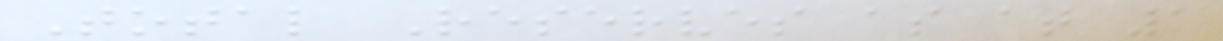Total Reserves as at 1
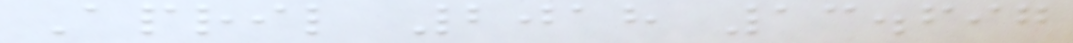April 2018 13.697
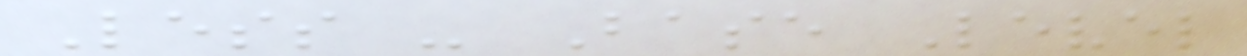Less - Base Level
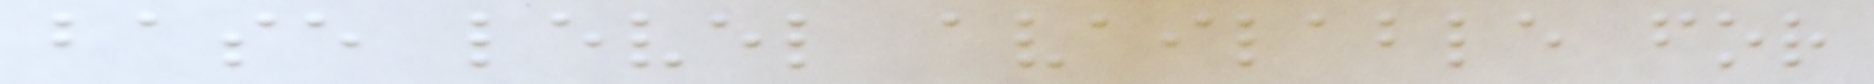base level available for
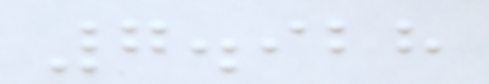7.928
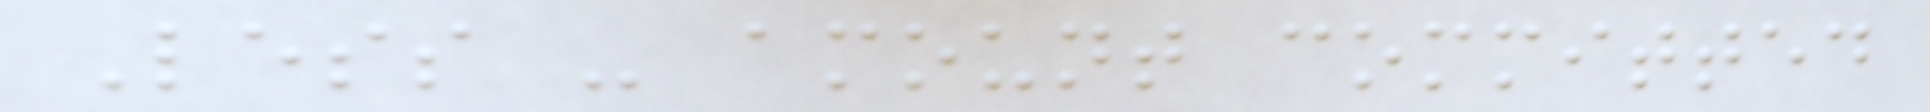Less - amount committed
